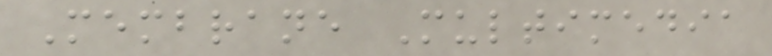Membrane Multimedia
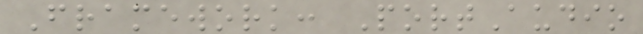Framework: PortAudio
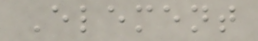Element
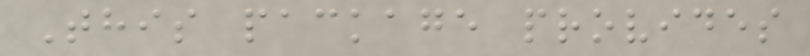This package provides
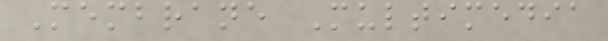Membrane Multimedia
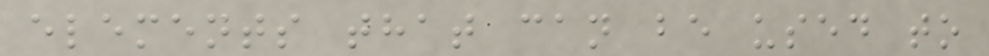elements that can be used to
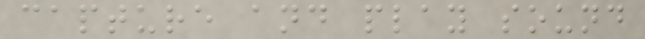capture and play sound
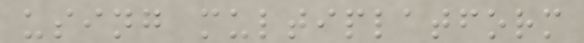using multiplatform
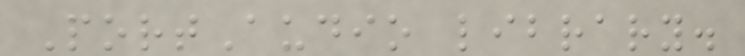PortAudio library.
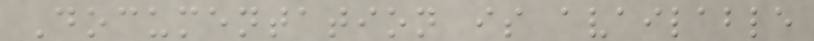Documentation is available
